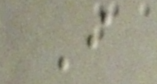I
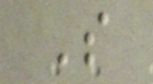S
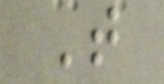T
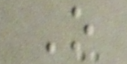O
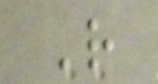R
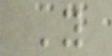Y
